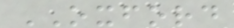OXFORD
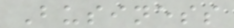Business
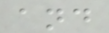and
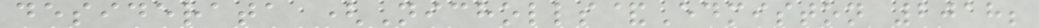desiderata (Nicholls&Edmiston 2018;
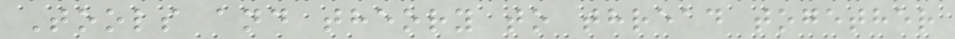Tools and theory to thread together
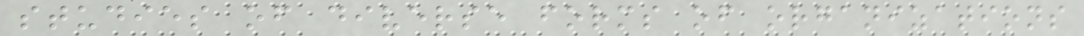studies of diverse forms of organizations
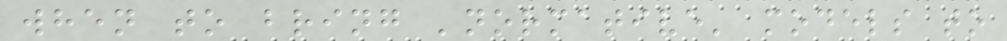when to bring 'normative' models to
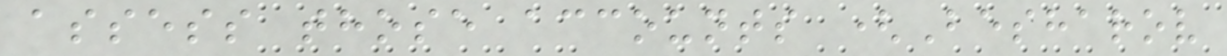assess those accounts (Besharov
